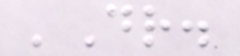'Dr.
